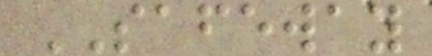SAFEWAY
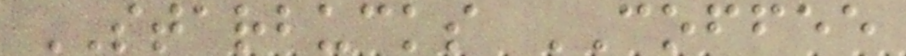STARBUCKS COFFEE
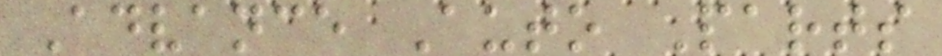Advance Auto Parts
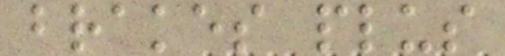brakes plus
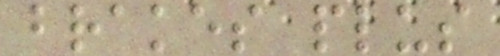brakes plus
